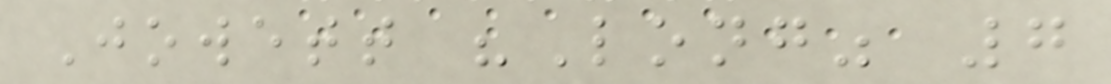Jowett "Long" 7
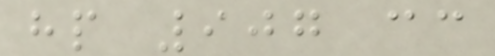hp 907 cc
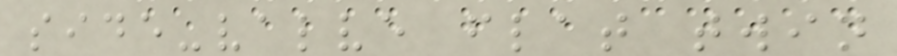side-valve flat twin
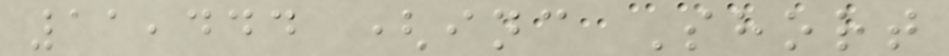11,444 (inc Short
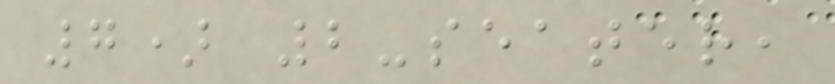7) 2-seater,
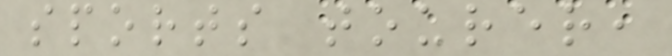sports tourer,
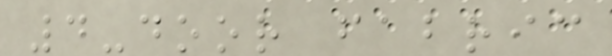4-door fabric
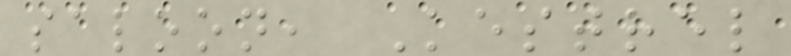saloon, Kestrel
